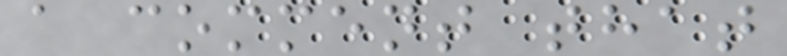a comment that
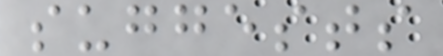suggests
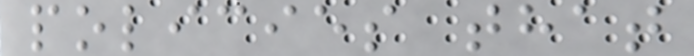policies that
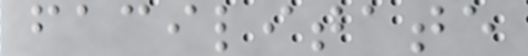facilitate
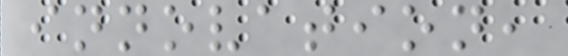innovation,
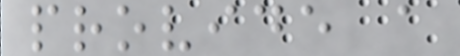provide a
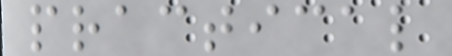practical
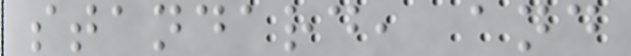standard, and
